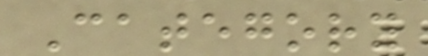Category
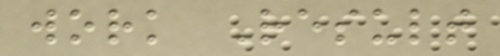work Result
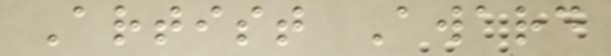Artist Award
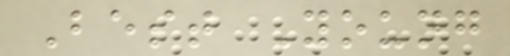Best Young
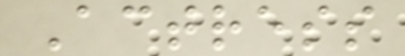Actress
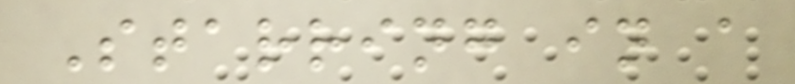Starring in a
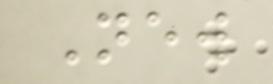New
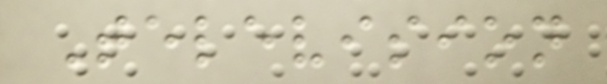Television
